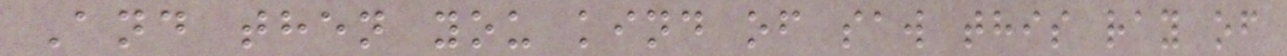And then you kind of saw this ray of
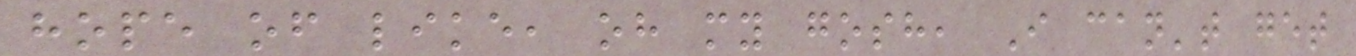hope of like, oh my gosh, I can't get
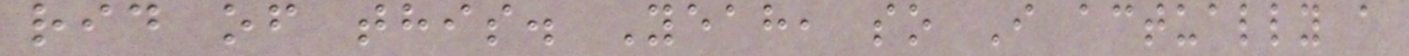rid of this. Yeah, so I actually a
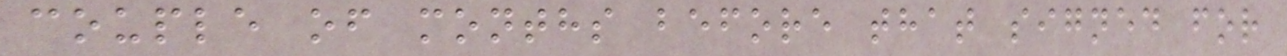couple of months before that signed for
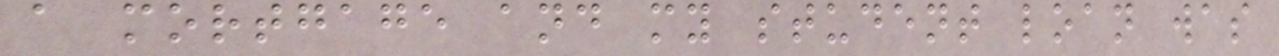a mortgage and my student loan was
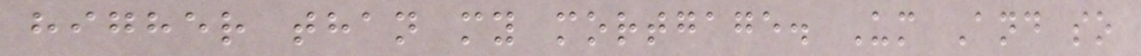higher than my mortgage. Um And so
